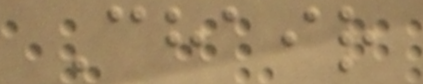Chair
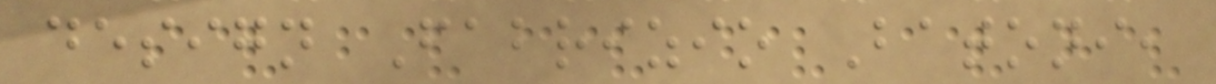design Fabrizio Batoni,
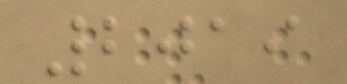2019
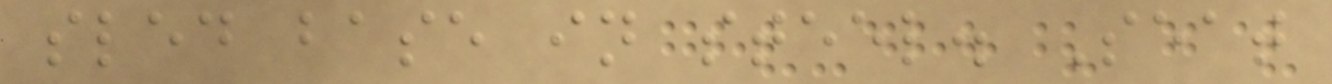sled base in steel. Seat
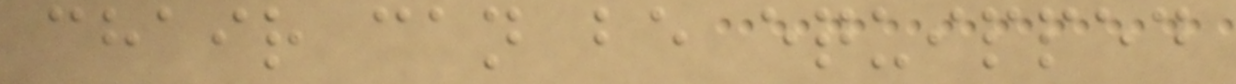chair can be equipped
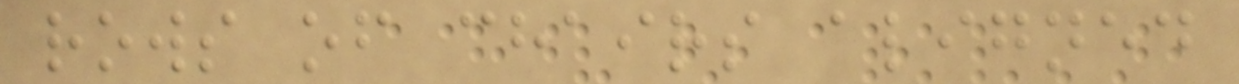rows of chairs aligned
